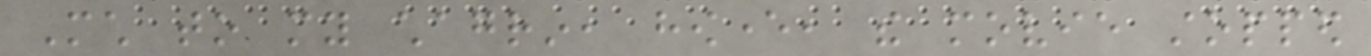Much to my chagrin, however, the movie stopped
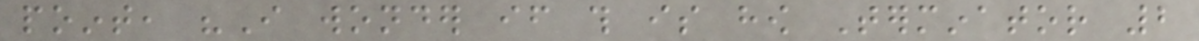point, "I wonder if this is how Terminator 2
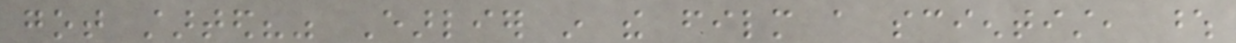got started?" Earlier in the film a scientist, whose
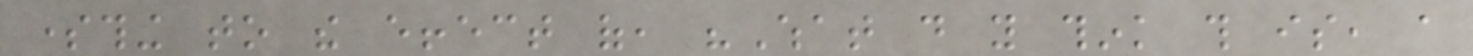something to the effect of, "What do you think this is, a
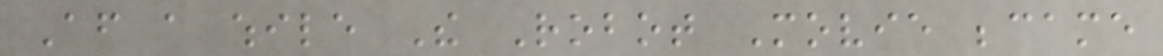After a while The Robot Movie became
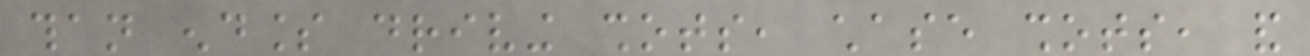than endless driving shots, chase shots, and
